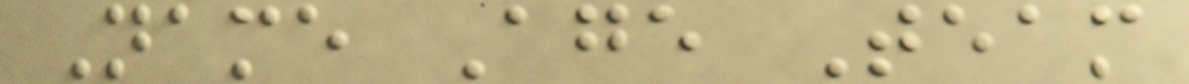Name Age Team
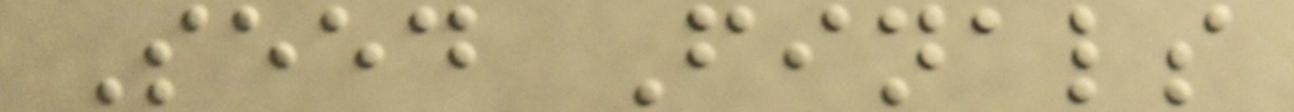Seed Finals
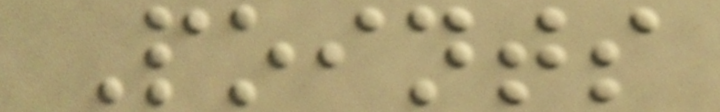Points
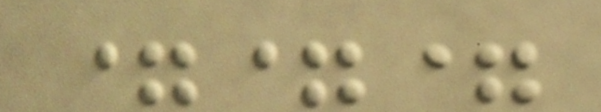===
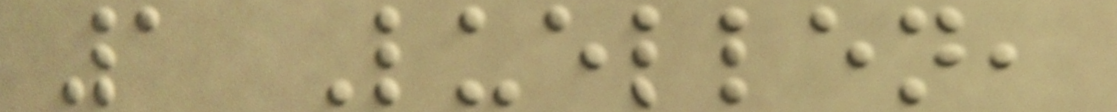1 Luellen,
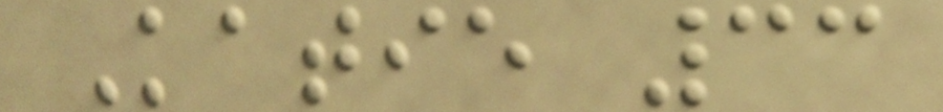Katie 33
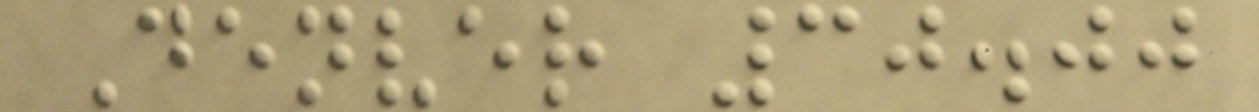Denver 30.00
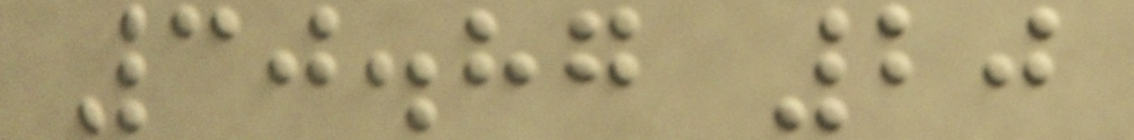30.87 20
